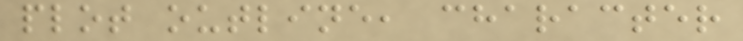plot outline, character
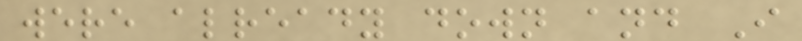were already down and I
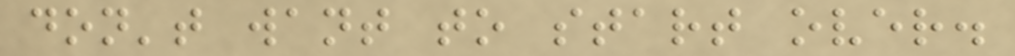don't want to start over.
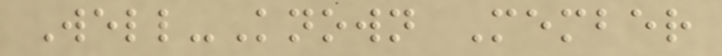Well-Known Member
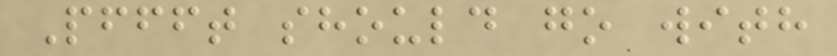Pffft should go with
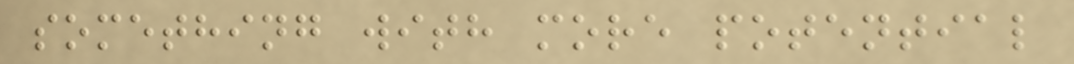something with more potential
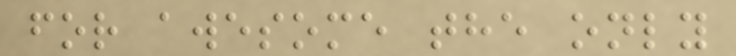for awesome the only
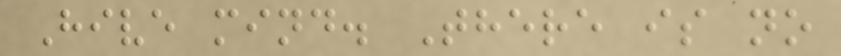Hive mind. There is no
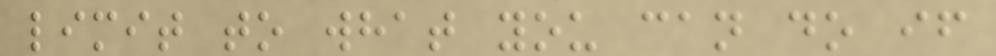limit to what you can do if
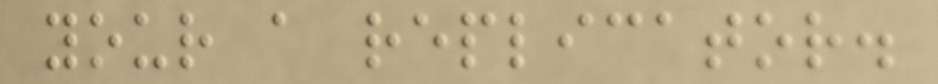your a replicator.
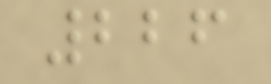226
